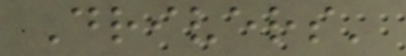Drivers'
